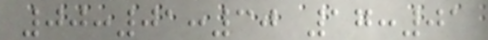00:01:30 17:01
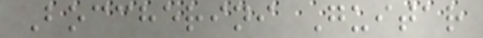Boccherini Guitar
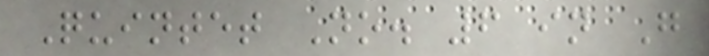Quintet No. 6 in G
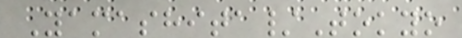Yamashita/Tokyo
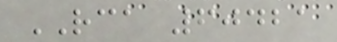RCA 60421
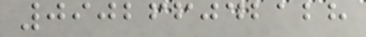090266042128
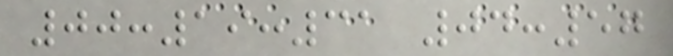00:19:31 04:57
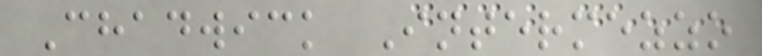Chadwick Intermezzo
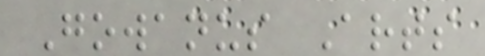Gowanus Arts
